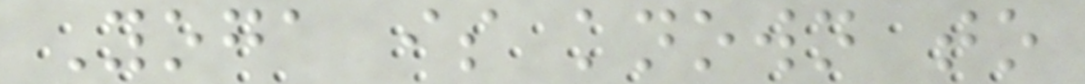Yoga is known to
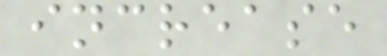increase
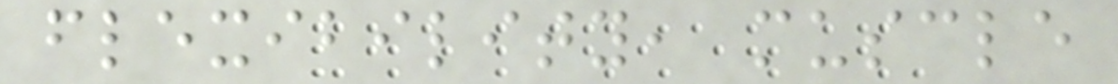flexibility, muscle
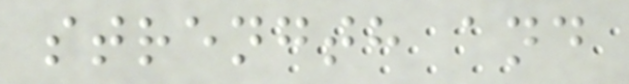strength and
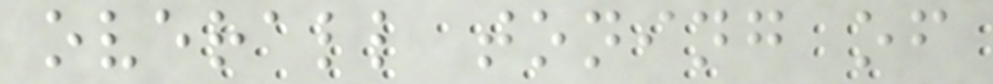overall toning of
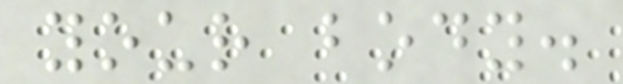your body.
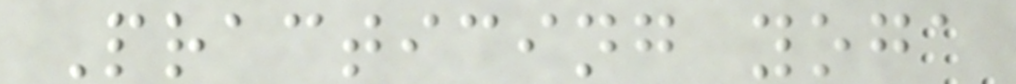Practicing yoga
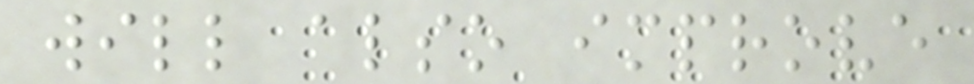will also improve
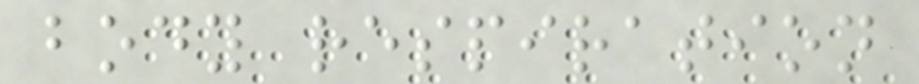body respiration
